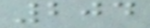204
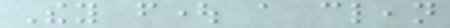They fought a clean
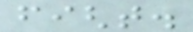fight.
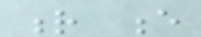r e
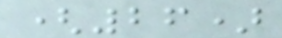(26)
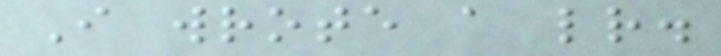I wrote a letter.
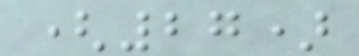(27)
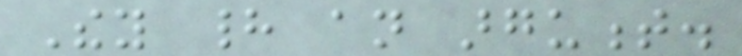They had an argument.
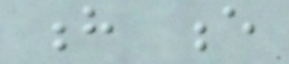h e
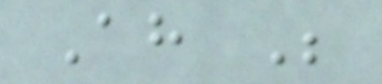Ah Be
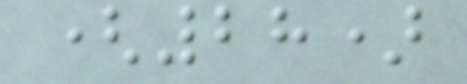(28)
